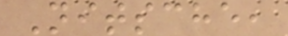Nitsche,
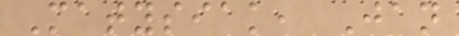Matysiak, Jan
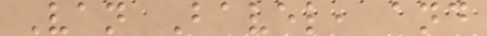Van Bavel, and
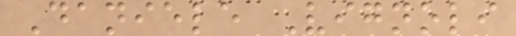Daniele Vignoli
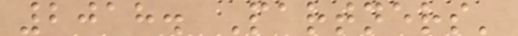2018. Partners'
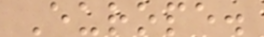Europe.
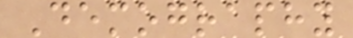Demography
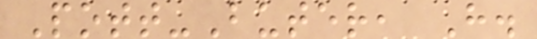Pott-Buter, H.
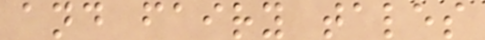and fairy tales
